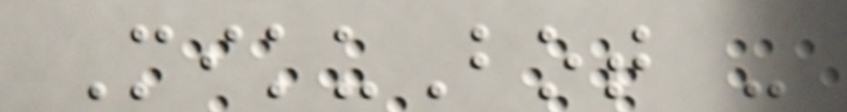MikuBot -
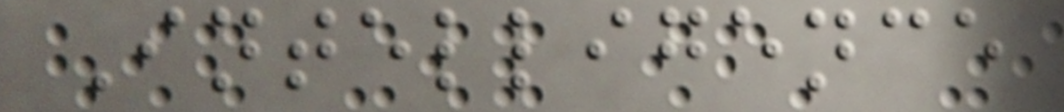Intelligence
